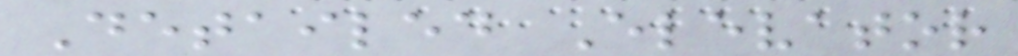Detailed Elevator
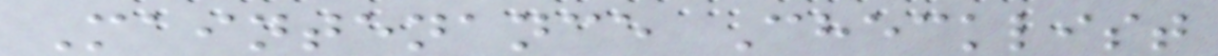Maintenance Checklist
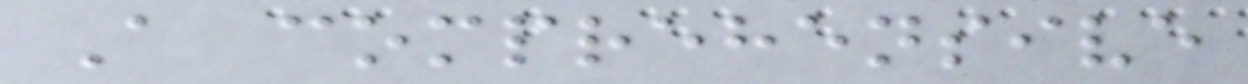A comprehensive
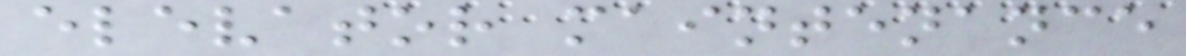elevator maintenance
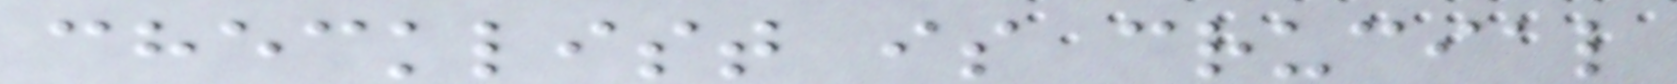checklist is crucial
